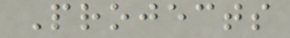Projects
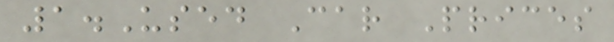1.Used Car Prices
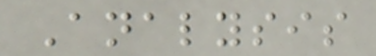Analysis
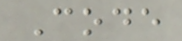Code
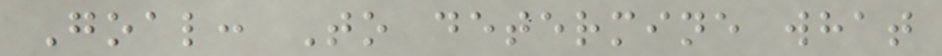Goal: To determine what
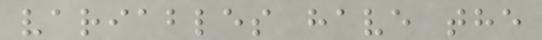variables have the
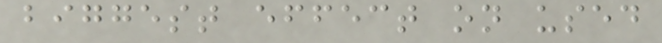biggest effect on used
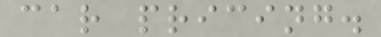car pricing.
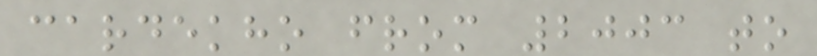cardekho from 2003 to
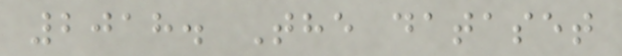2018. The dataset
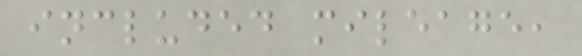included mileage,
